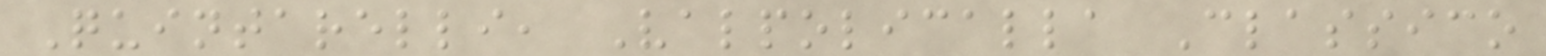Quintarelli, Valpolicalla Classico
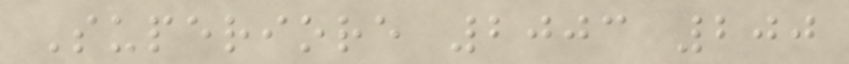Superiore 2003 200
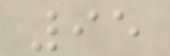95
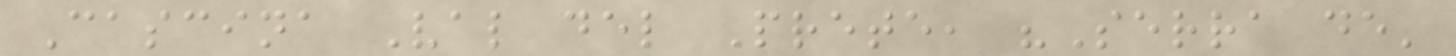Cascina Val del Prete, "Serra de'
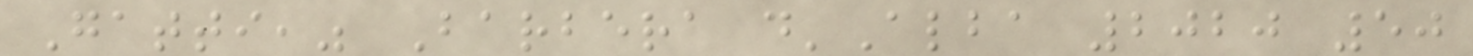Gatti," Barbera d'Alba 2020 50
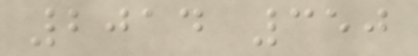2014 350
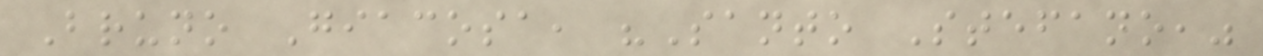Bruno Giacosa, "Santo Stefano,"
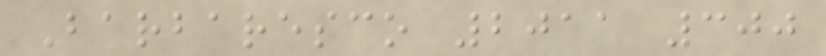Barbaresco 2011 300
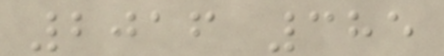2016 385
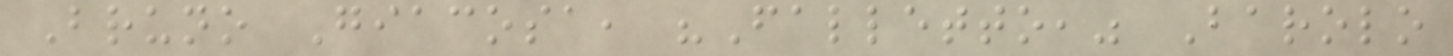Bruno Giacosa, "Falletto," Barolo
